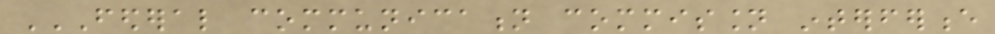FEDERAL COMMUNICATION COMMISSION INTERFERENCE
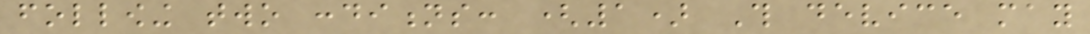following two conditions: (1) This device may
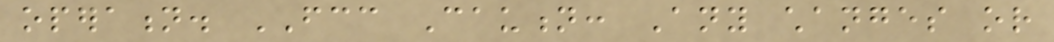operation. FCC Caution: Any changes or
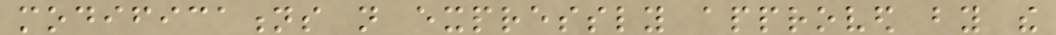modifications not expressly approved by the
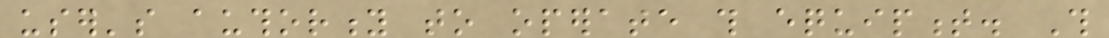user's authority to operate this equipment. This
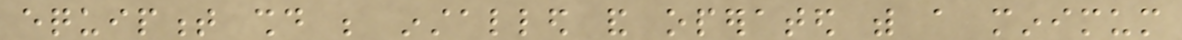equipment should be installed and operated with a minimum
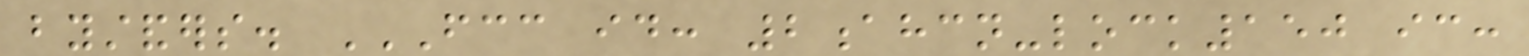bystanders. FCC ID: 2AHCN-LOCK150 IC:
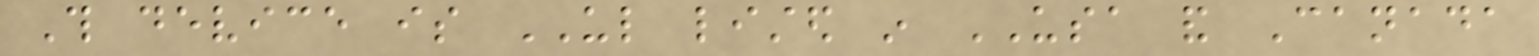This device is UL listed in USA and Canada
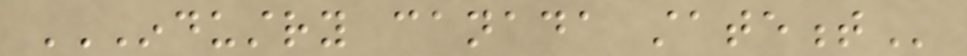INDUSTRY CANADA STATEMENT
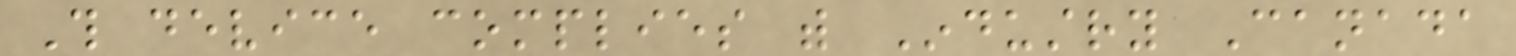This device complies with Industry Canada
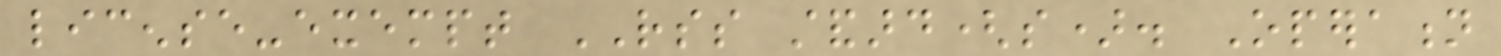license-exempt RSS standard(s). Operation
